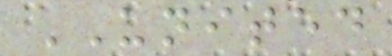UNITED
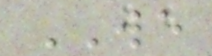WE
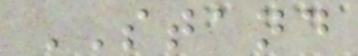STAND
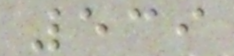539
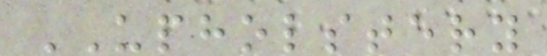UPHOLSTERY
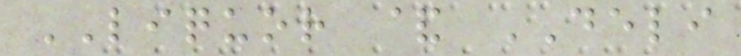LIQUOR & DELI
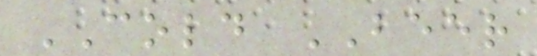COLD BEER
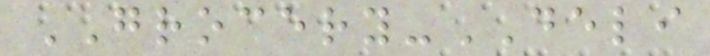GROCERY-DELI
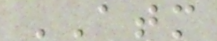ATM
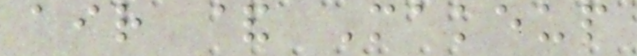air & Makeup
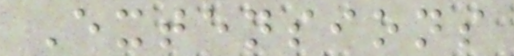Extensions
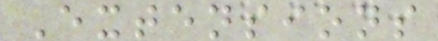Extensions
